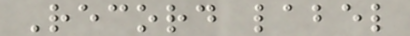Record label
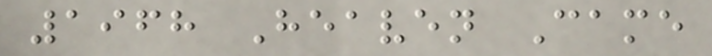1968 Heaven Came
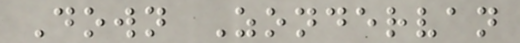Down Zondervan
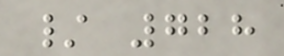/ 728
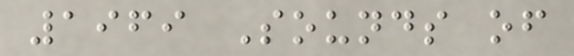1969 Sounds of
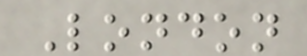London
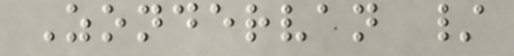Zondervan /
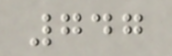747
